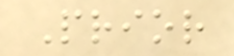Prior
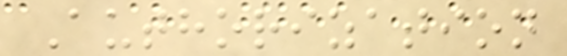Authorization
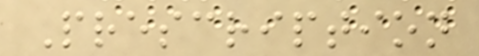Prescription
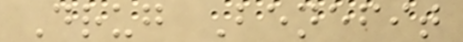Drug Benefit
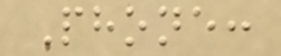Phone:
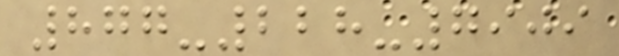877-228-7909
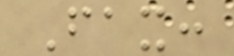Fax:
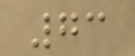73
